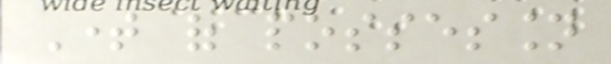Time of possession
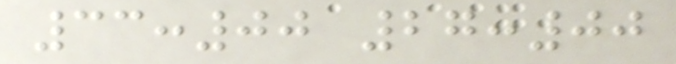33:00 27:00
